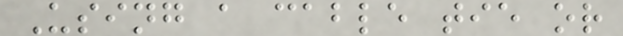Using a cable tie or
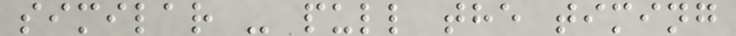similar - pull the timing
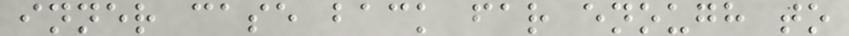inner case back far enough to
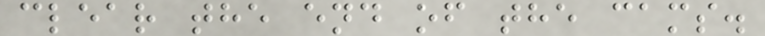clear the end of the cams.
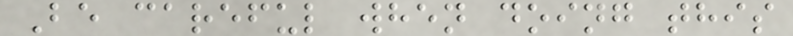Be careful when doing this
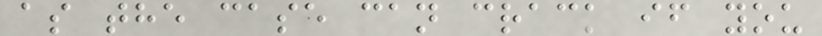as the case can crack if you
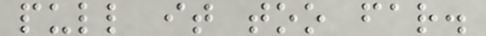pull it too far.
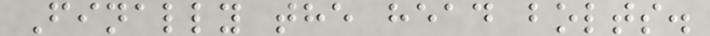Finally the head bolts.
